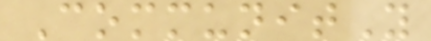CommunitY
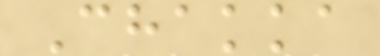Chakka
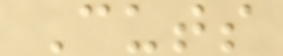Cuts
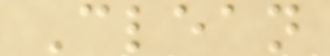Clean
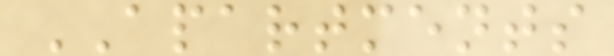APARTMENTS
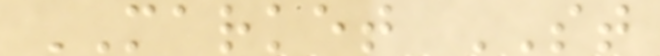MARKET ST
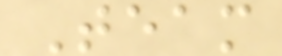Team
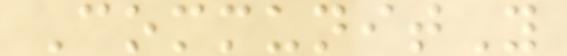CommunitY
